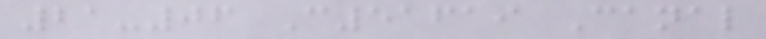21-06 C51619 Canal
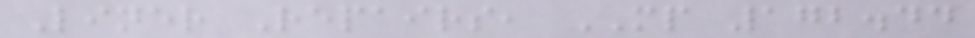Liner Repairs, MP 172.44
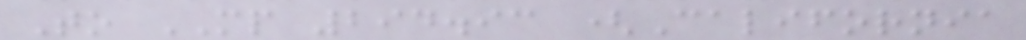To MP 294.93 (California
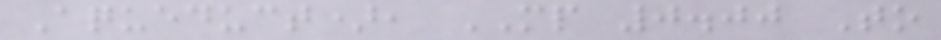Aqueduct), MP 0.00 To
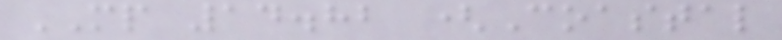MP 14.82 (Coastal
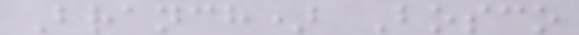Branch) Bosco
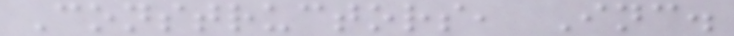Constructors, Inc.
